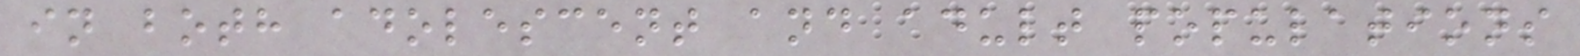in both adolescent and adult populations
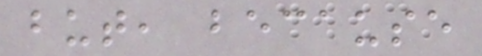but, because
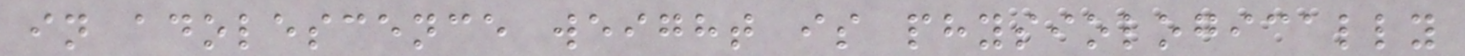in adolescence weight is physiologically
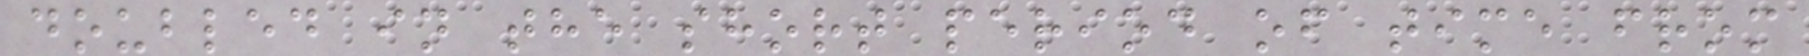doubled in the short period of time from
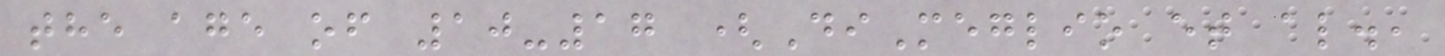the age of 10-17 (DiMeglio et al.,
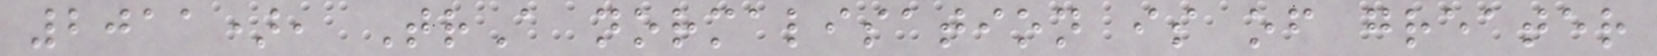2011), TrA normalisation is of greater
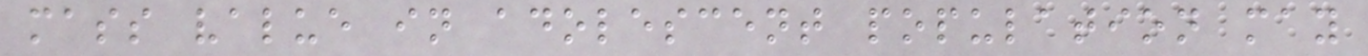mass value in adolescent population may
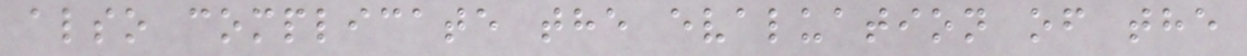also complicate the evaluation of the
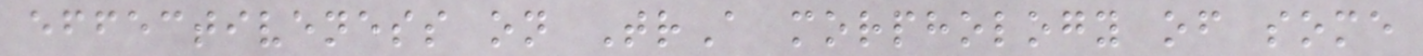effectiveness on TrA morphology of some
